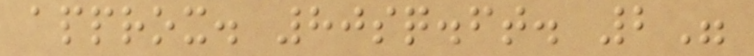approx. 80sq.ft. 2"
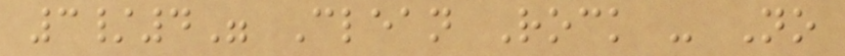3/4" Clean Rock - No
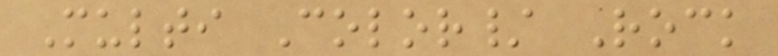Multi Color/ Rock
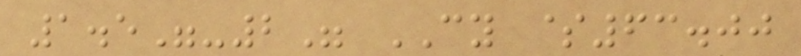1.5"-2" CY $63.00
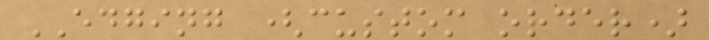EDGING (custom order)
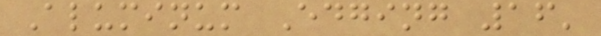Aluminum Edging 16'
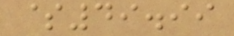$49.99
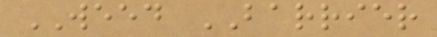WEED BARRIER
